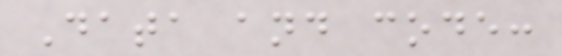Data and code:
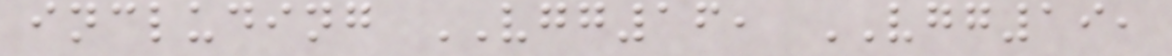including VGG16, VGG19,
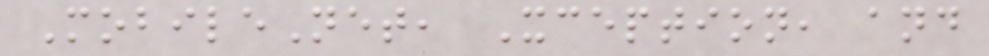MobileNet, Xception, and
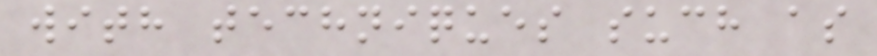with techniques such as
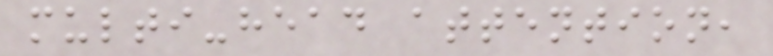multi-head attention,
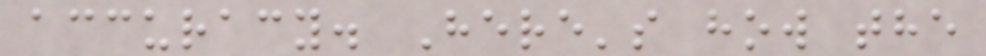accuracy. Here's how the
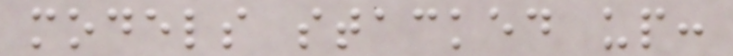models stacked up:
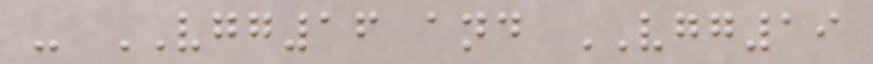- VGG16 and VGG19
